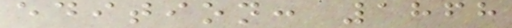edition: 1868
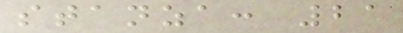stanza: 21
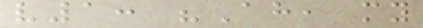v1: "Ah, my
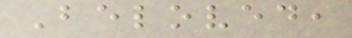Beloved,
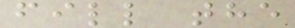fill the
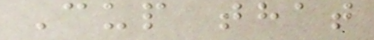Cup that
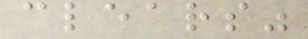clears"
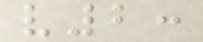v2:
